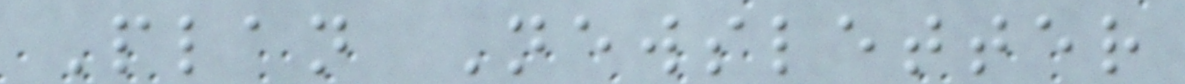Plan Newsletter
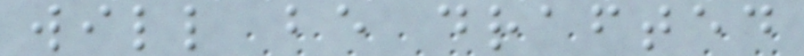will be drafted
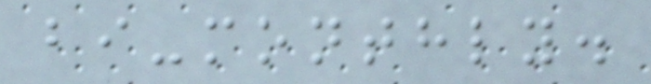bi-monthly.
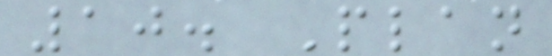10. Plan
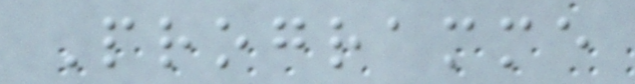Programme
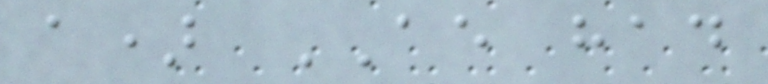a) AE had
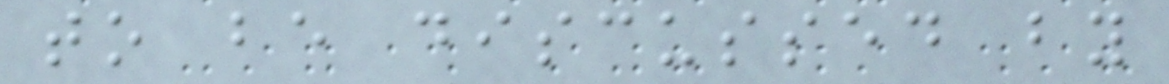to be discussed by
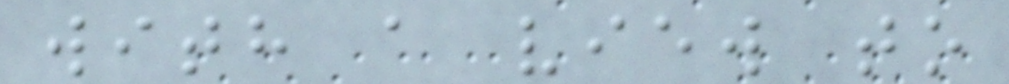with a view to
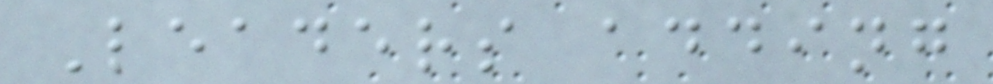Leaders adding
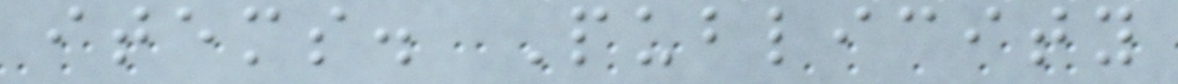items. Publicity
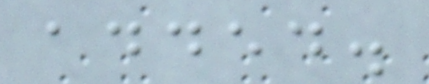added.
